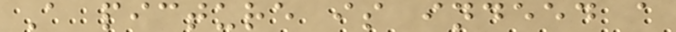A picture is indeed a
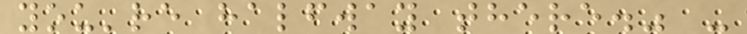you're halfway there." -
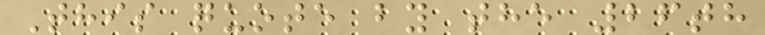This quote by the 26th
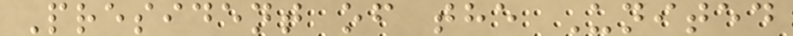President of the United
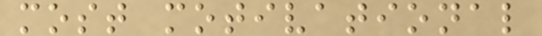most motivational
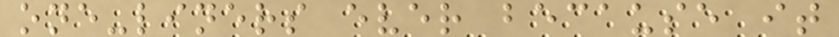one-liners ever because it
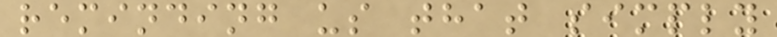reminding us that simply
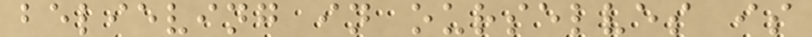believing in ourselves is
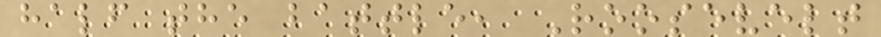half the battle, Roosevelt
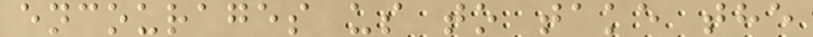encourages us to take the
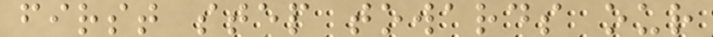first step towards our
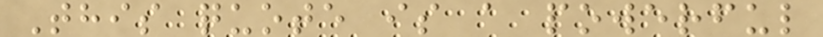This quote is a powerful
